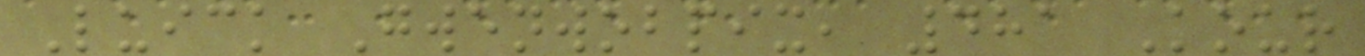Luick Gwenwobpix, 481 Kour
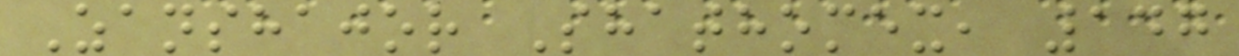Zanshajor Shathomex, 147
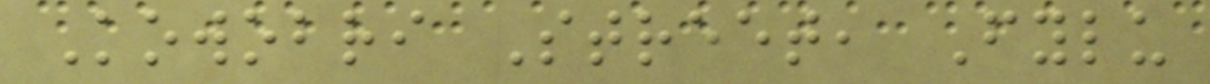Kowobri Street, Fylu
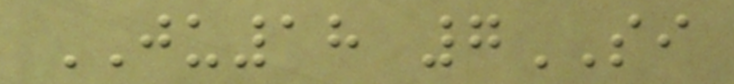JU18 7SI
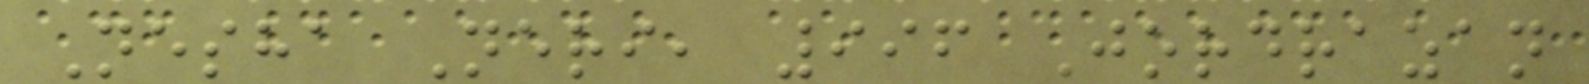Nesha Neri, 996 Jordrazan
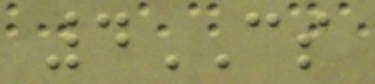4CS
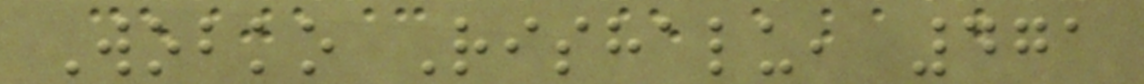Wobko Rishalu, 471
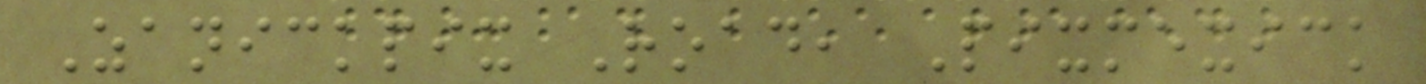Zanickpix Road, Pixmexick
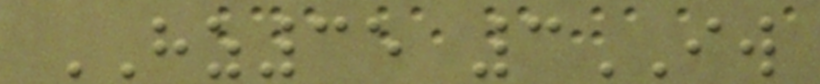HZ35 3IW
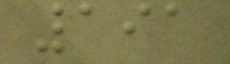191
